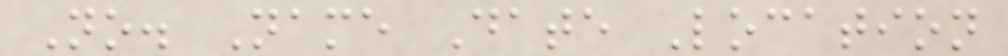No. Name Date Location
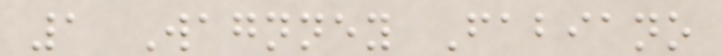1 Wagnney Fabiano
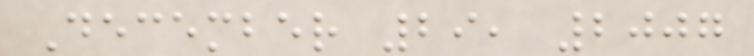December 29, 2007
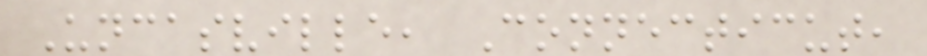Uncasville, Connecticut,
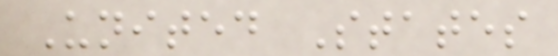United States
